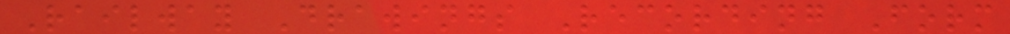Railway Drawings Recording Form
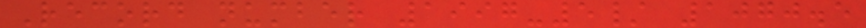Record number 1997-5/ 1070.5
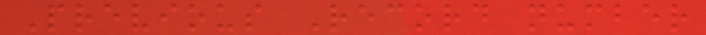Previous Record number
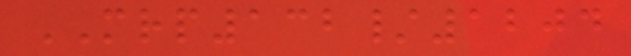MRP132/1204
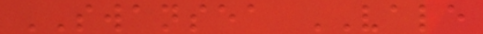SWANSEA VALE
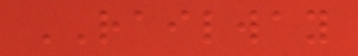RAILWAY
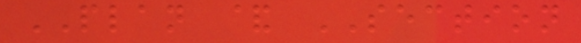PLAN & SECTION
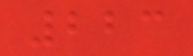223
